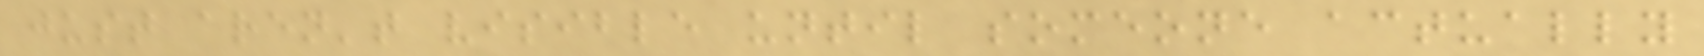just aren't visible until someone actually
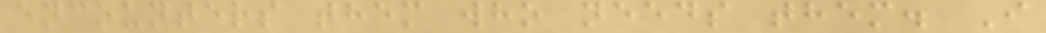encounters them who needs them. I
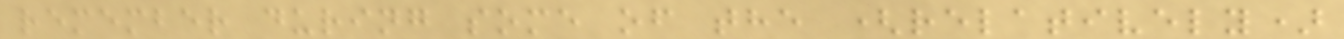remember during some of the (relatively)
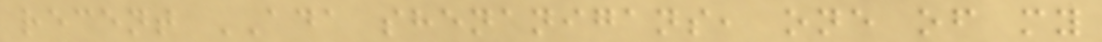recent ADA shenanigans, one of my
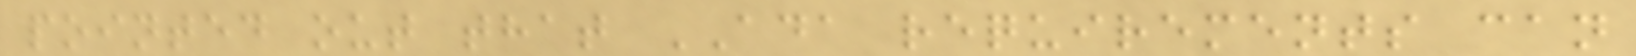pointed out that ADA requirements can
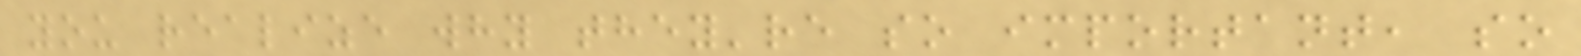you realize why they're so important, so
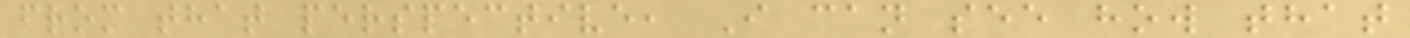from that perspective, I can see how that
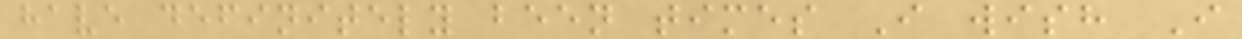have definitely been times I wish I
